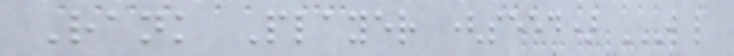Rank Player (seed) W L
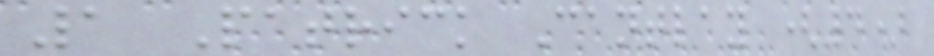1 Patrick Cantlay (4)
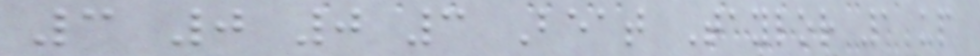3 0 0 3 Beat Taylor 1 up
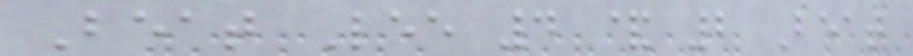Beat Lee 4 & 2 Beat
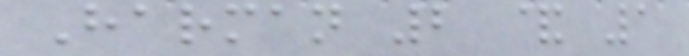Harman 2 & 1
